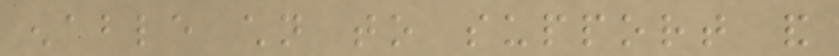enable children to support and
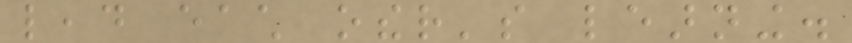lead each other's learning.
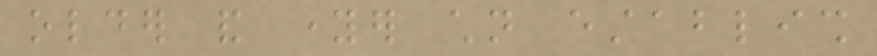older and younger children establish
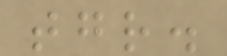together.
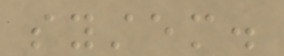system.
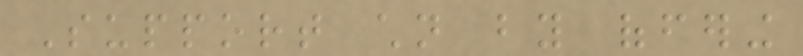Support children by offering
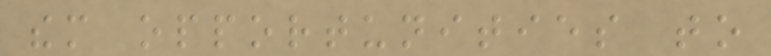them opportunities to
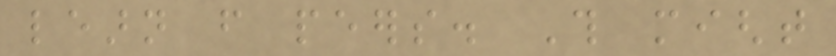learn from peers. This might
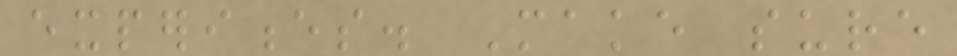experiences. Make sure
